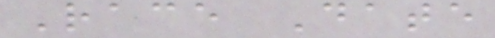Race Date
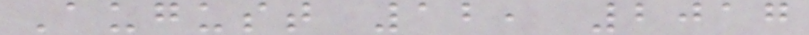August 12, 2017
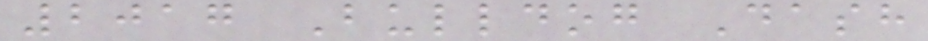2017 Bulldog Dash
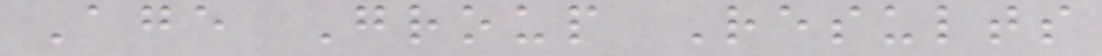Age Group Results
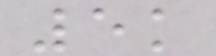5k
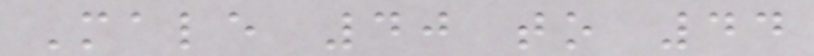Male 40 to 44
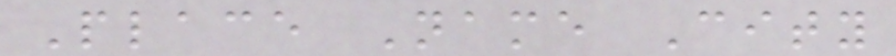Place Name City
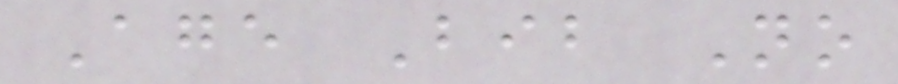Age Bib No
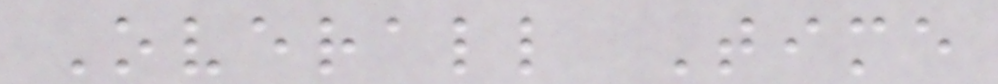Overall Time
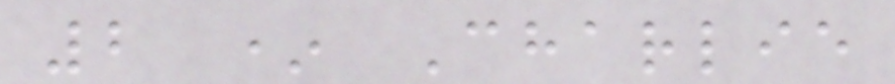2 * Charlie
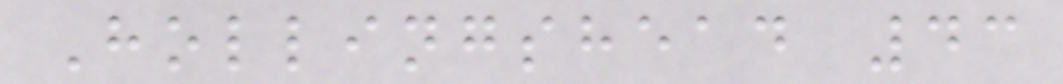Hollingshead 43
